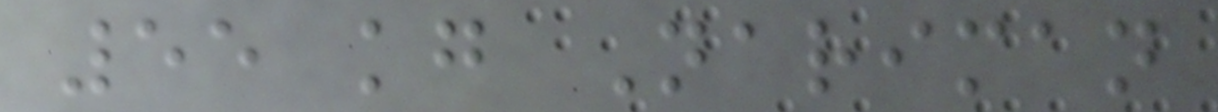55 kg Nariman
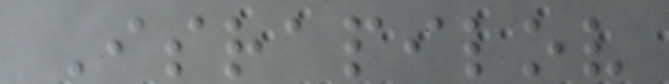Israpilov
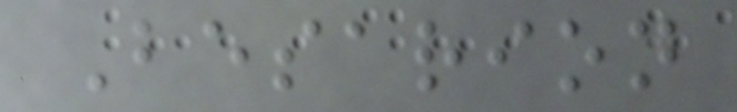Besarion
